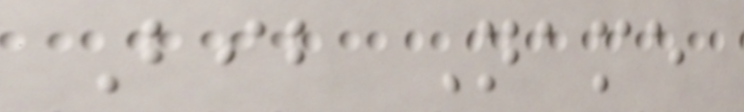Bib Name
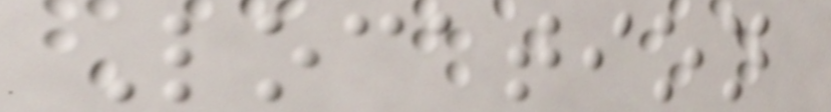Location
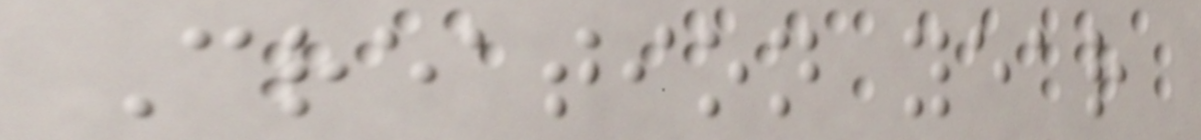Creation year
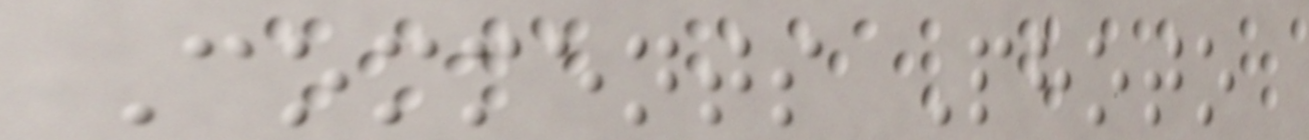Comments Photo
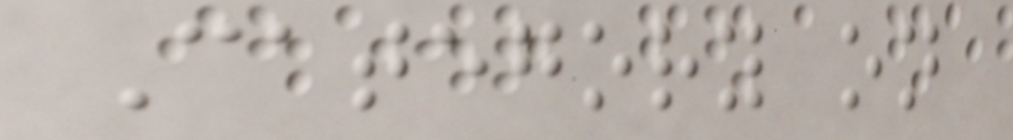Category on
